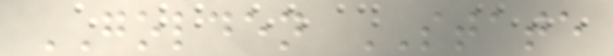GOLDEN STATE
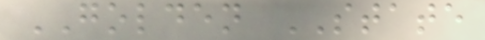GOLDEN STATE
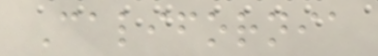California
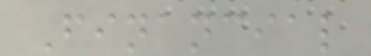Financial
